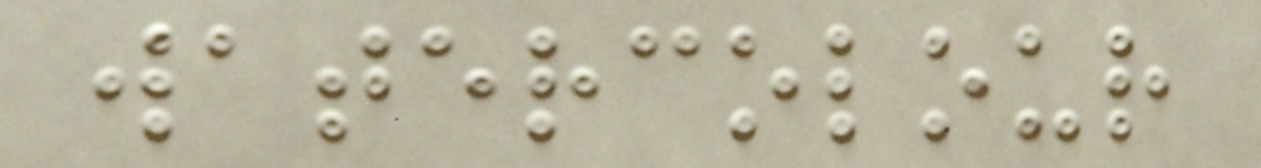watercolour
